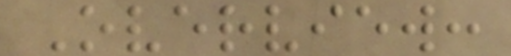Overview:
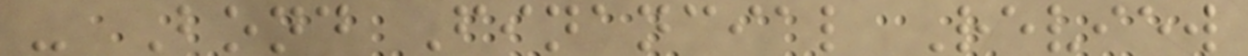- Bond Financial Review
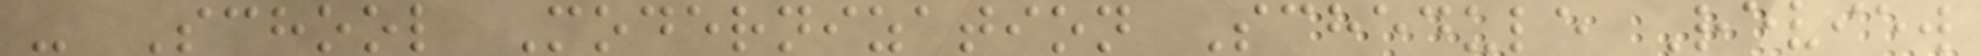- School Modernization Schedule Review
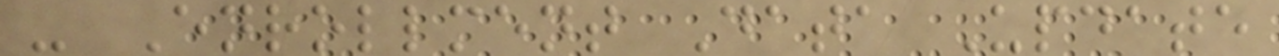- Enrollment Data Update
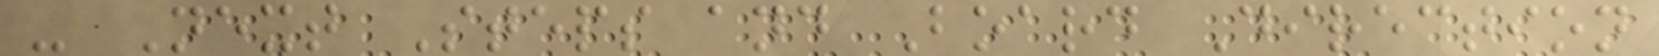- Next Steps and Board Direction
